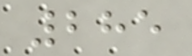285
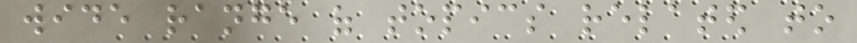wide range of topics related to
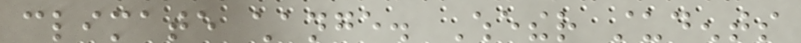climate change. Whether students
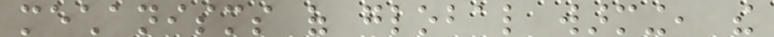mechanisms of global warming, the
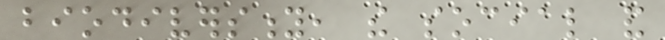biodiversity, the social and
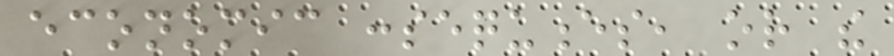economic consequences, or the
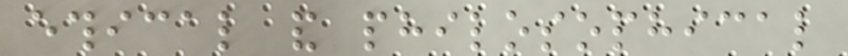ethical and philosophical
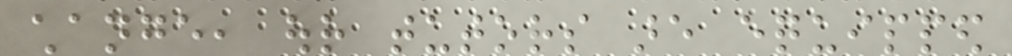change, our tutors are equipped
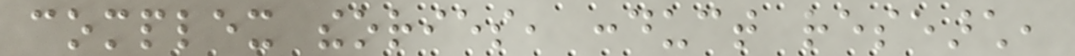complex theories, conduct research,
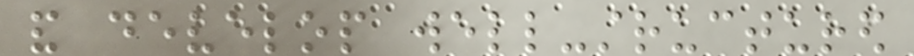and develop well-structured
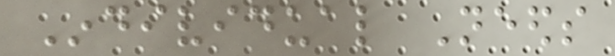Individual Needs
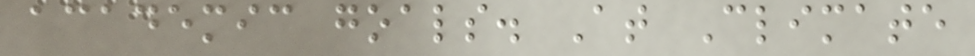academic goals. At Climate
